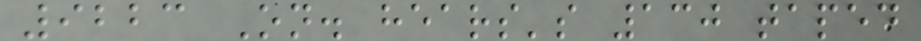9223 On. hears's 130 taped
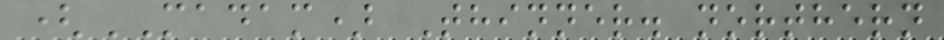(MADAM) Thinner. northern
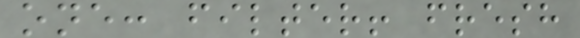one: filter! fresh
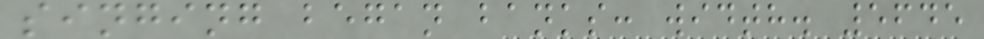singing began banks: width. 5645
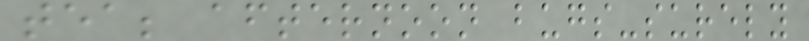tea; afternoon bugs-surely
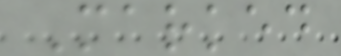Marked
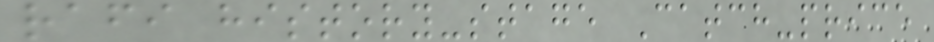rafi history-stage Catch-price
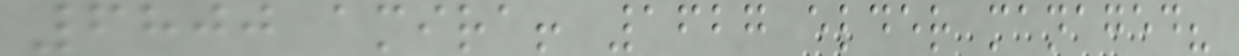6800 amira! 1627 elder managed?
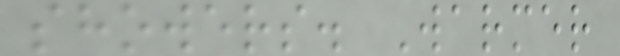showers. Warmer
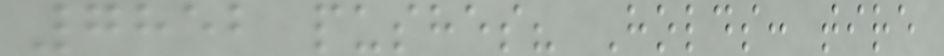7852 pushes? Holds: tire
